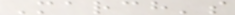March's
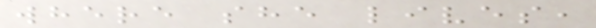where she lives,
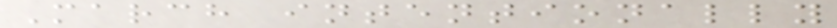March intentionally
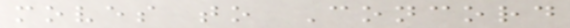moves to Concord
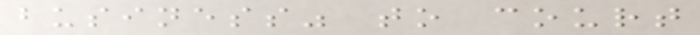business" to court
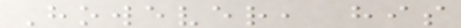However, his
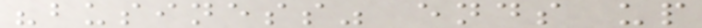"business" ends up
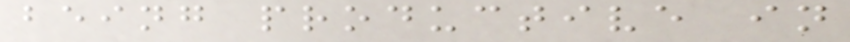being productive in
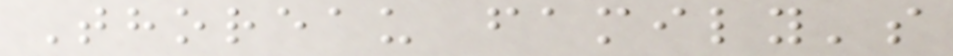Thoreau family's
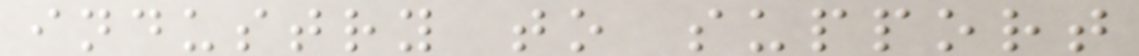industry to support
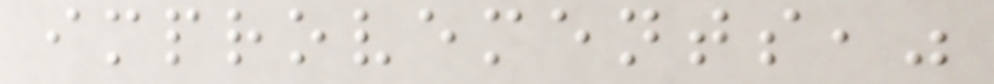improvements,"
